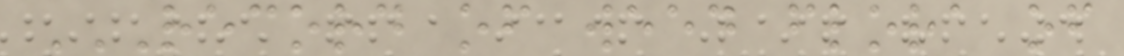RECORD OF WEED FLORA OF
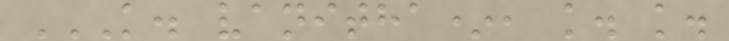K. VANITHA*, K. K.
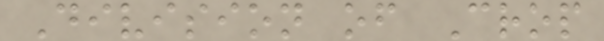Division of Crop
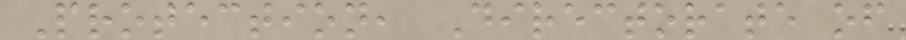Protection, Directorate of
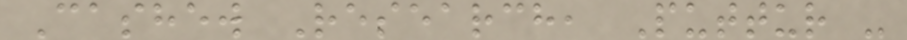Cashew Research, Puttur -
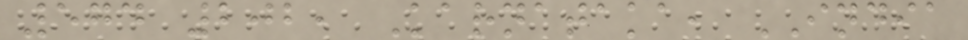574 202, Karnataka, INDIA
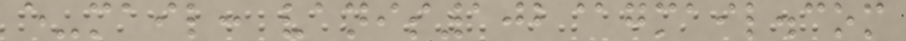e-mail: vanis102@gmail.com
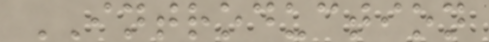INTRODUCTION
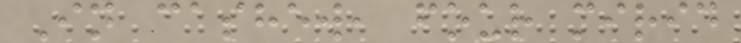In cashew, four mirid
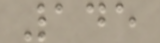145
